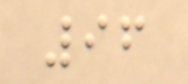96
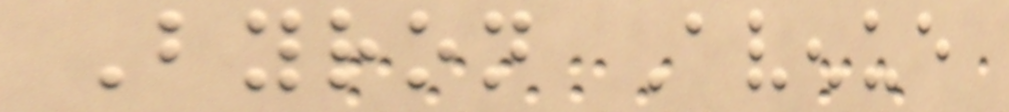Byron Avenue
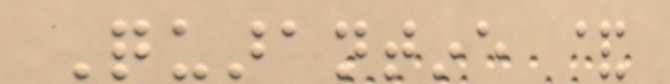Quarantine &
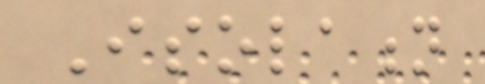Isolation
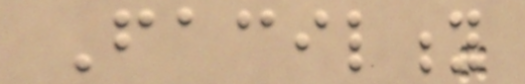Facility
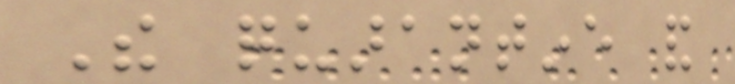The quarantine and
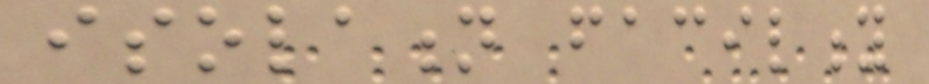isolation facility
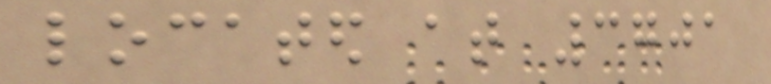located at 3701
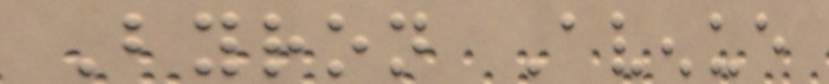Byron Avenue
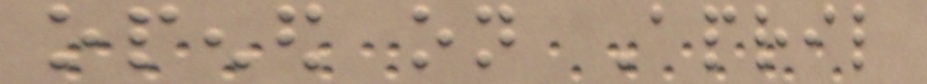opened on April
